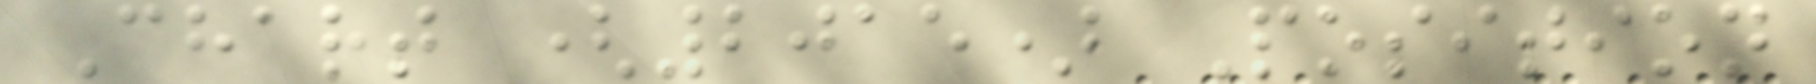Chart (2015) Position
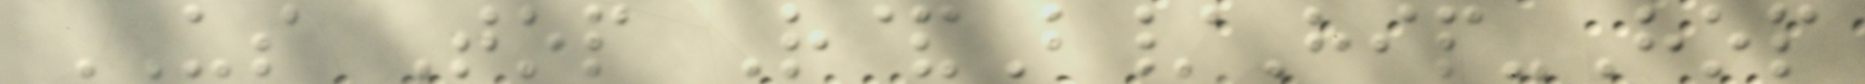US Top R&B/Hip-Hop
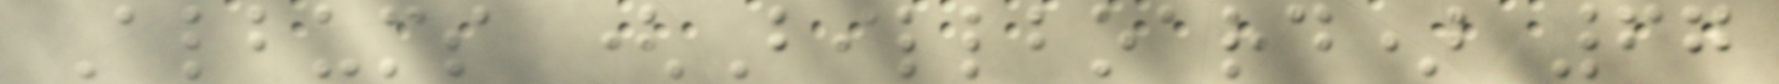Albums (Billboard) 67
